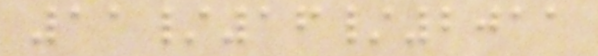11/16/2011
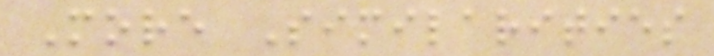More Similarities
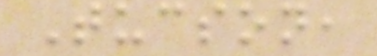Tucson,
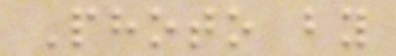Photo by
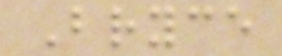Bryce
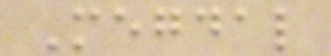Megdal
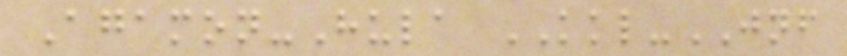Agamon-Hula KKL-JNF
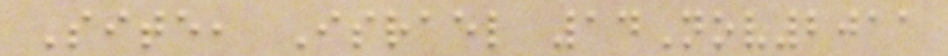Site, Israel 14Nov2011
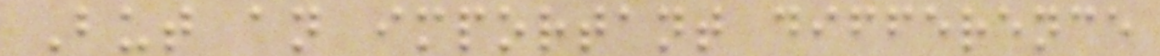But an important difference
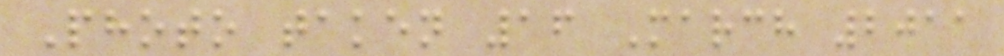Photo taken 16 March 2011
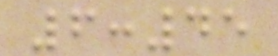6:45
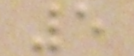5
